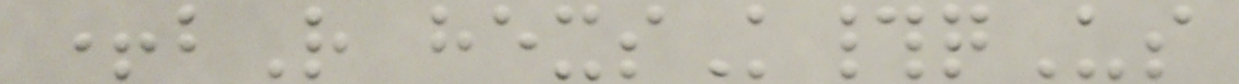+bR hexsK#qUs
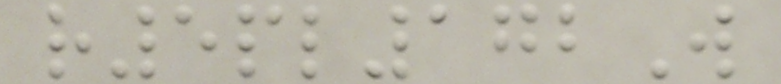r5pl172W
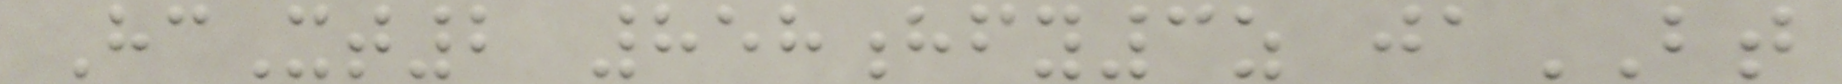HcXt2 858hfy3z jaBT
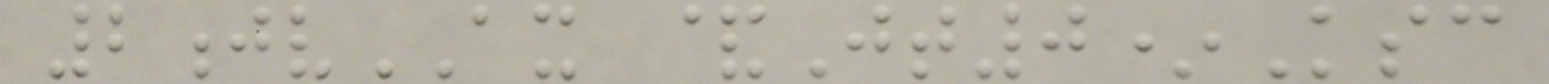2jvAX &Jt0*Ksc
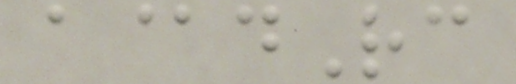a@dRc
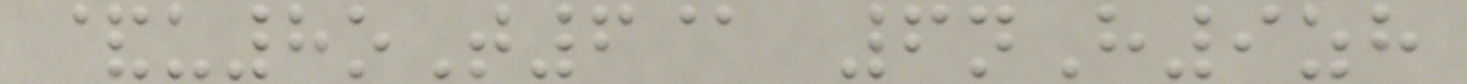&u8oT6@ 6nH9zh
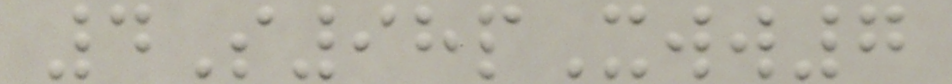4S98pXww7
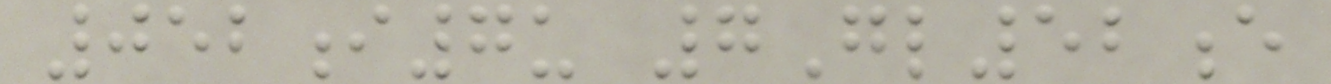052i7u 7Gl52e
